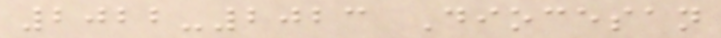2022-2023 Diocesan
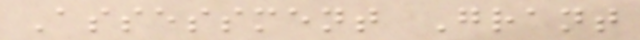Assessment Grant
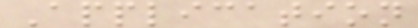Application
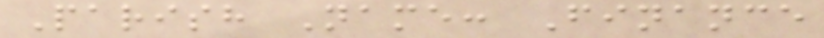Parish Name: Finance
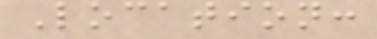Location:
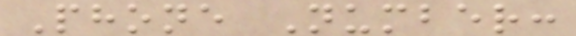Phone Number:
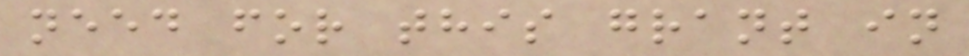need for this grant in
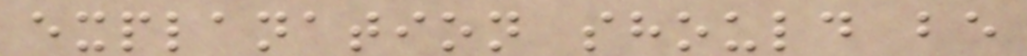explanation should be
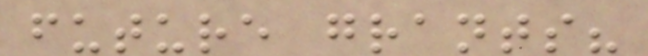future grants?
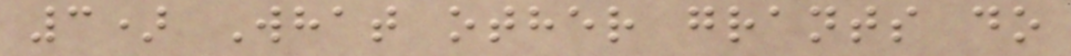3) What other grants do
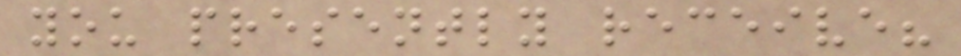you presently receive?
